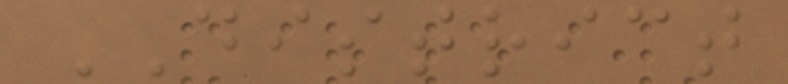DISTRICT
